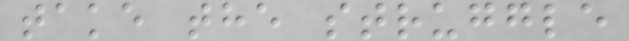take the struggle
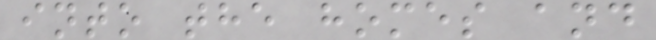into the homes and
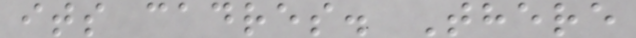its cadres. There
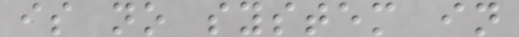is no system in
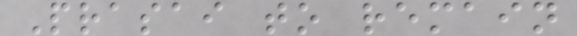Prasai to remain
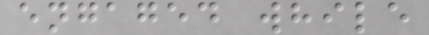engaged while
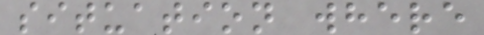situation where
